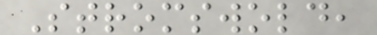Stromswold,
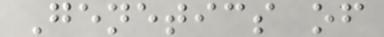Genetics of
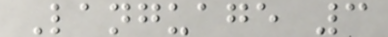Language 3
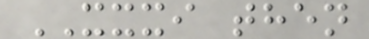XXXI then
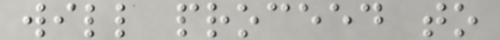will proceed to
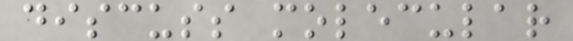discuss molecular
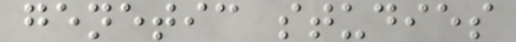genetic studies
